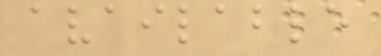available
